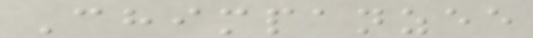Chimpanzee
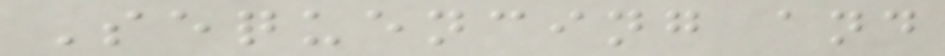Sequencing and
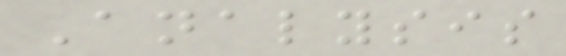Analysis
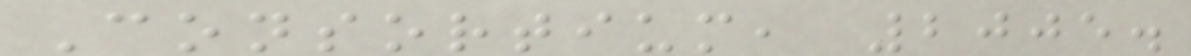Consortium, 2005.
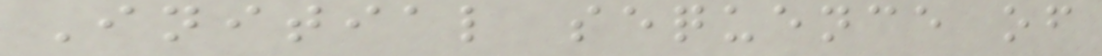Initial sequence of
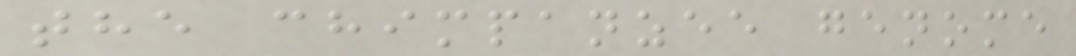the chimpanzee genome
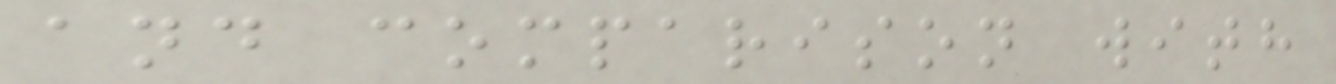and comparison with
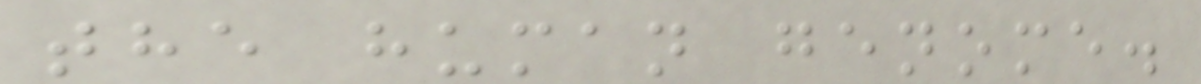the human genome.
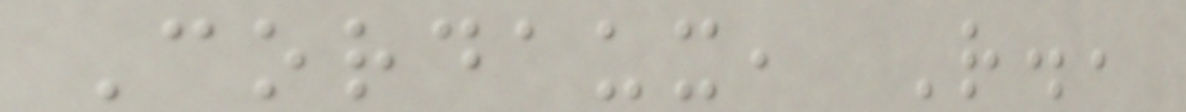Cordaux, R.,
